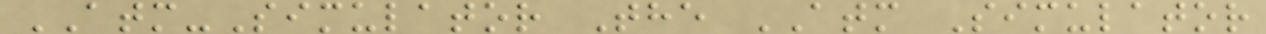ATM-Simulator The ATM Simulator
